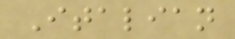Italian
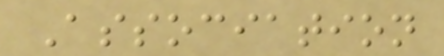Association
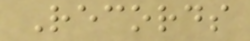Records
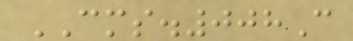CMS.008C
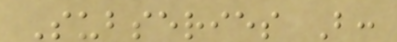Subseries B:
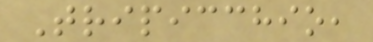Tripicchio,
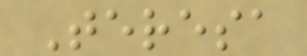Teresa
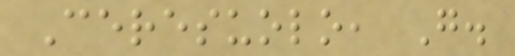Ceresuolo, G.
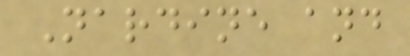Nardine and
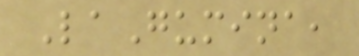LaGumina,
